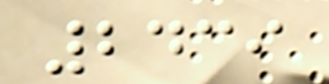2439
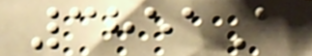3851A
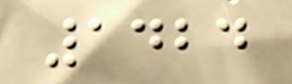1424
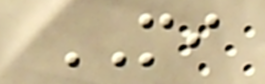MI
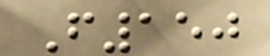F150
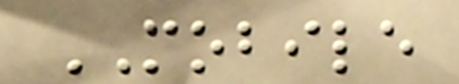MOBILE
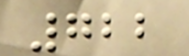722
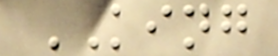KING
